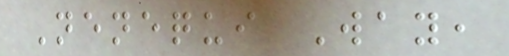Nenequi Way,
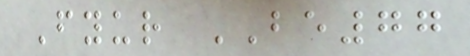Fyur BE77
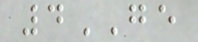4GE
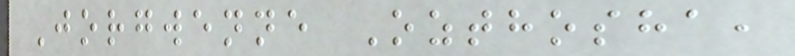Jorgwenne Ozthosha,
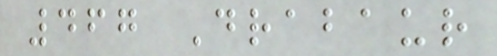467 Drabaur
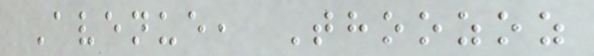Avenue, Thoozoz
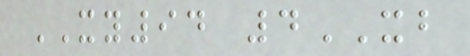XY94 4XB
